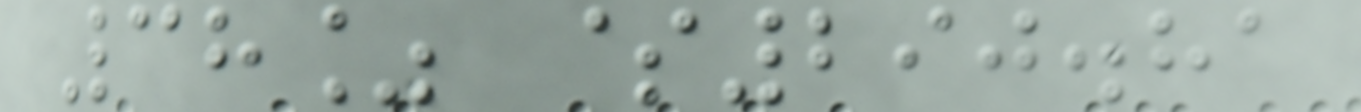38% $290.81
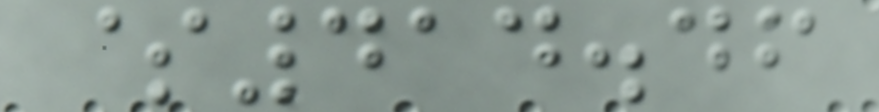$414.46
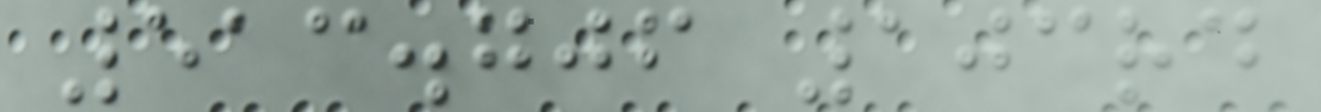513.706 103rd
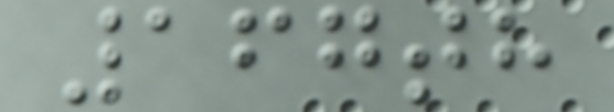167th
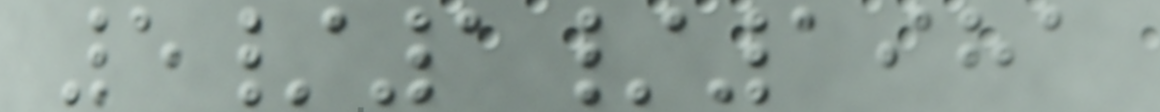5/1/1981
